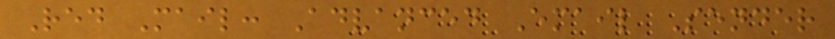Red Mail: Advanced Email Sender
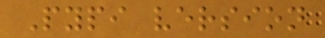Pypi version
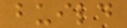build
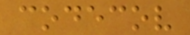codecov
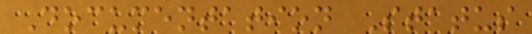Documentation Status
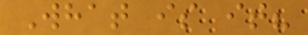What is it?
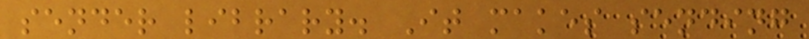sender library. It makes sending
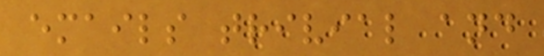emails trivial and
